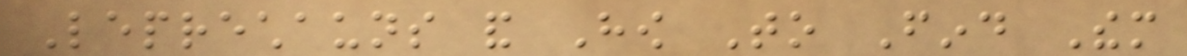Leprechauns and How To Find Them
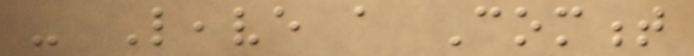- Leave a Comment
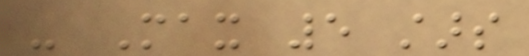- Max 5 stars
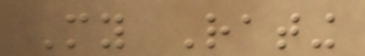My Rating
